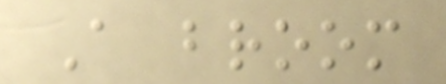A broom
